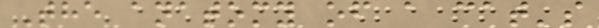The anatomy of a cat's
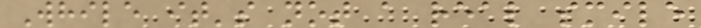While it's not a real smile
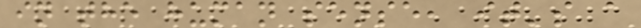in the human sense, it's a
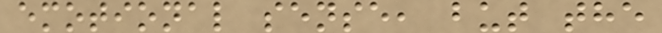emotional sense, but the
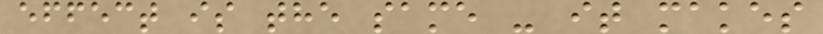effect is the same - it makes
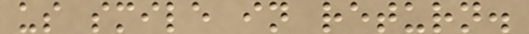us smile in return.
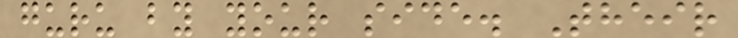guru by your side. Their
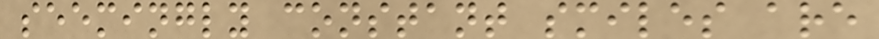seemingly constant smiles are
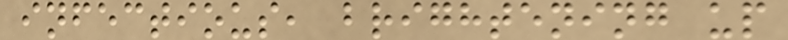infectious, brightening up
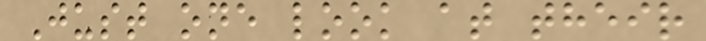Just one look at their
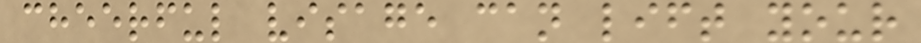cheerful visage can lift your
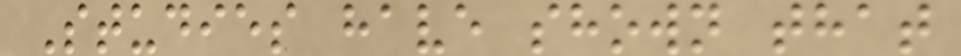Studies have shown that
